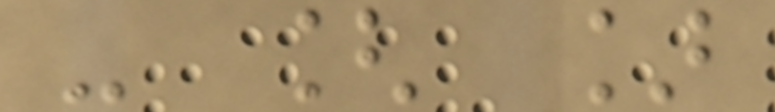- [ ]
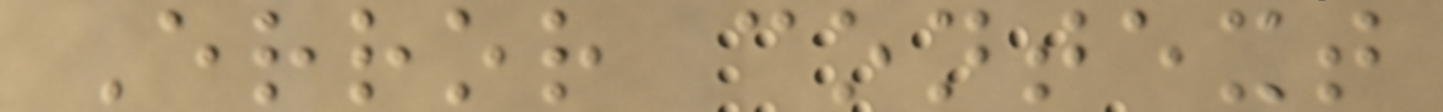Error context
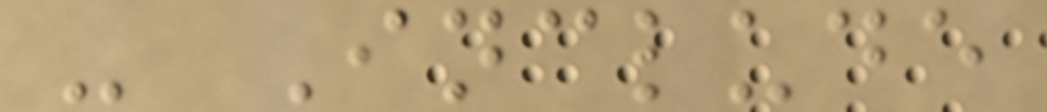- Include
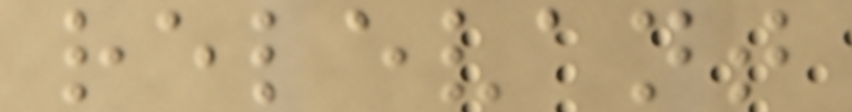relevant
